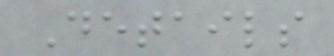Details
